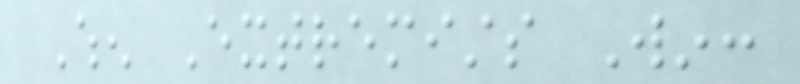When Extremists Win:
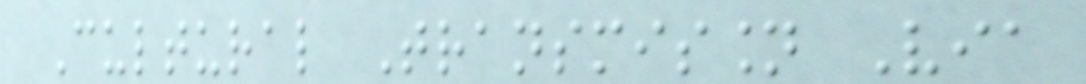Cultural Transmission Via
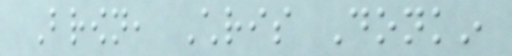Brown, Chris Donkin
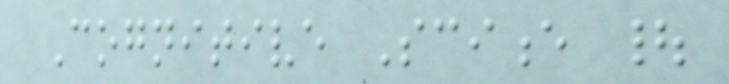Cognitive Science |
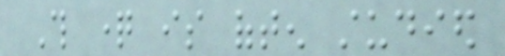This question is often studied
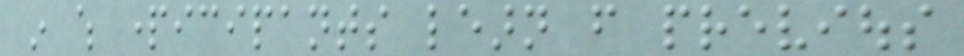in which participants learn from previous
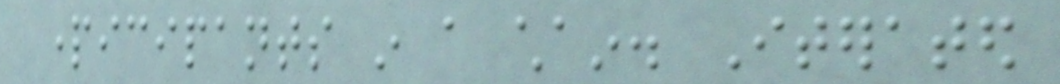participants in a chain. Iterated
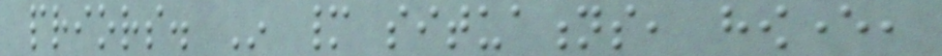priors. In many situations, however,
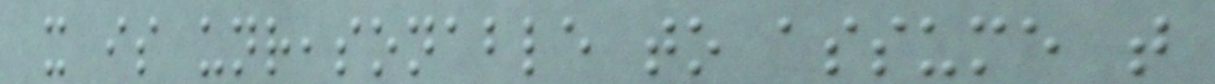it is unreasonable to assume that
